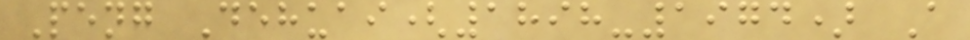Peng Dehuai(1898-1974) A
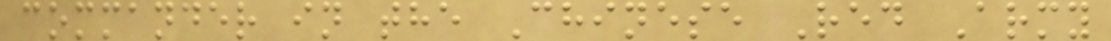commander in the Chinese Red Army
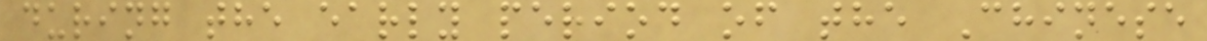during the early period of the Chinese
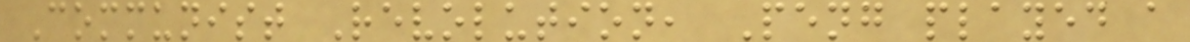Communist Revolution, Peng played a
